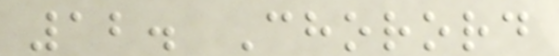12. Chorord
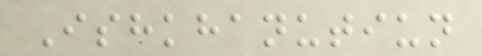Ishkhanutiun
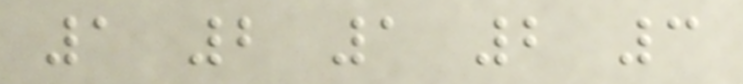1 2 1 2 3
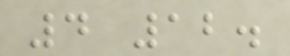4 12.
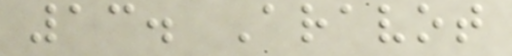13. Aravot
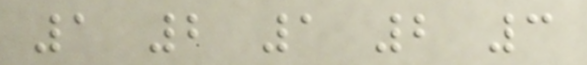1 2 1 2 3
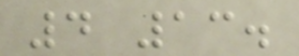4 13.
